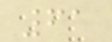61
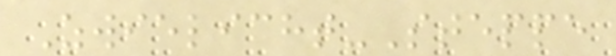Zwielicht-Steppe
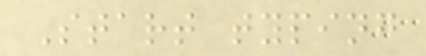Start typing
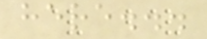here...
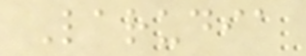Larudia
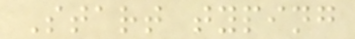Start typing
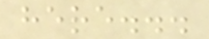here...
